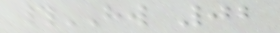#HW 02
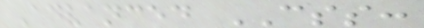Advanced CSS:
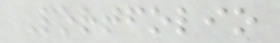Portfolio
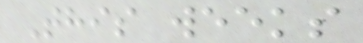This weeks
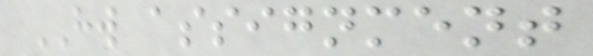HW assignment
